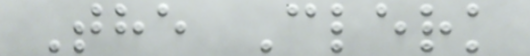The Clerk
